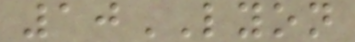10LYON
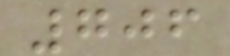706
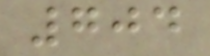704
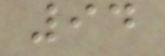94
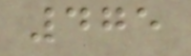475
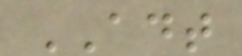ADT
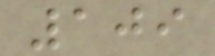109
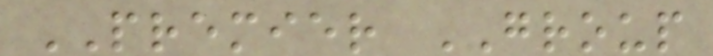PREMIER GROUP
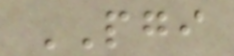PGI
